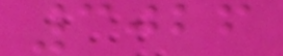3026
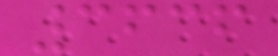3636
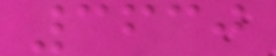3630
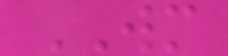WM
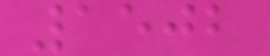1502
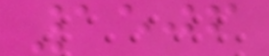1506
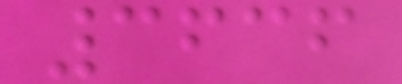3636
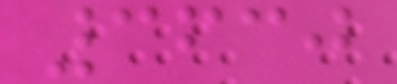3630
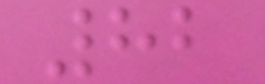82
